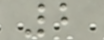2
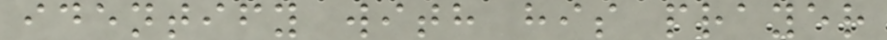identify with his prayer
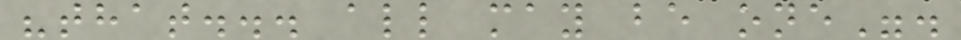"that... all may be one".
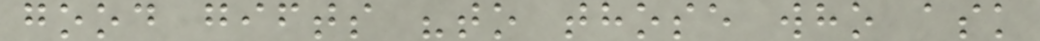good gifts "to those who ask
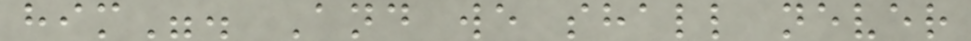him". And we shall never
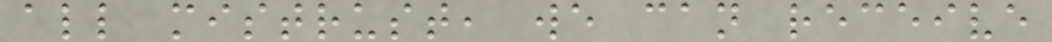all mistrust, we can receive
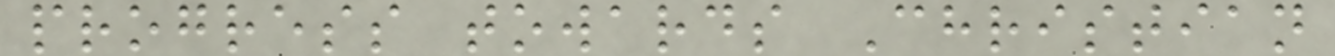progress towards Christian
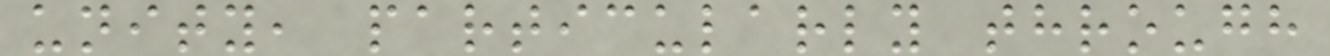unity, particularly through
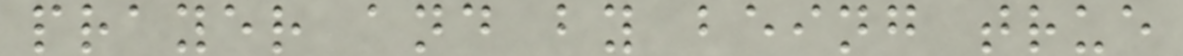prayer and by being true
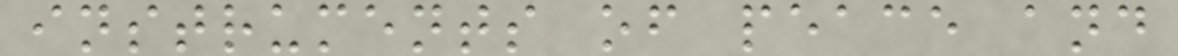instruments of peace and
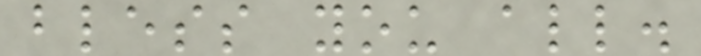bless you all.
